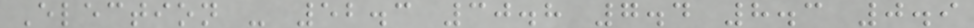Election - 52.3 30.8 7.4 8.3 0.9
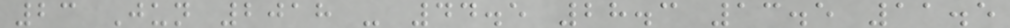23 Jun 2018 - 44.5 28.3 13.5 11.5
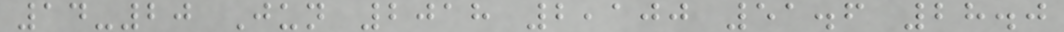14-20 Jun 2018 2,100 51.6 28.0
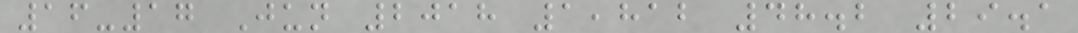16-17 Jun 2018 1,812 48.2 29.1
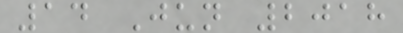14 Jun 2018
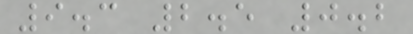9.3 2.5 0.2
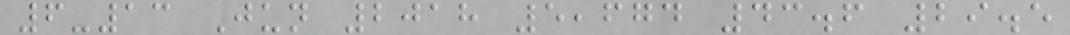6-13 Jun 2018 5,674 43.6 29.5
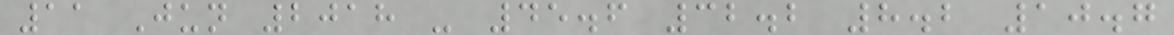11 Jun 2018 - 45.6 32.2 8.2 10.7
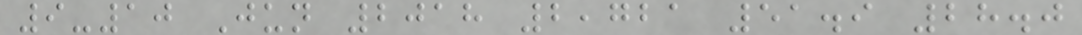9-10 Jun 2018 2,721 51.9 28.0
